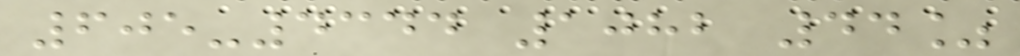605-4344 1082 44%
